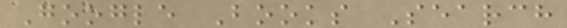Google Books Search
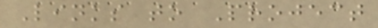Links to Project
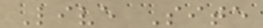Live Site
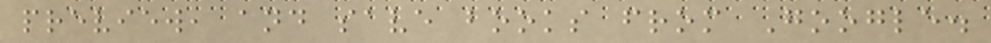preview, and save books from Google.
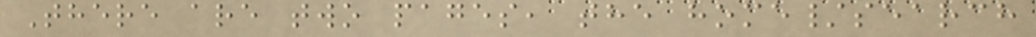There are two pages, the home/search
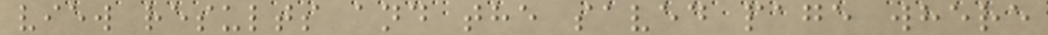view results and the saved page where
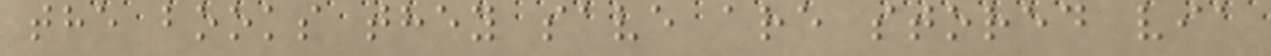the books they save are stored via
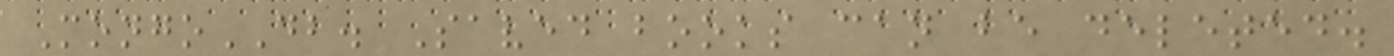MongoDB. Saved books can be deleted.
